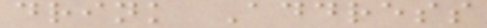drink Address
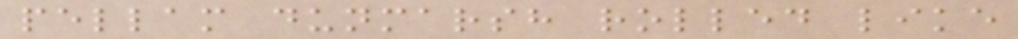pellam dunmarsh rolled like
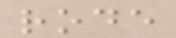rode
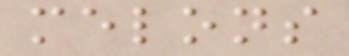melons
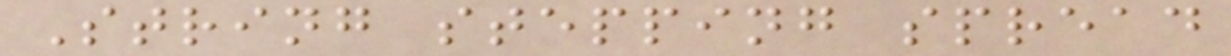String stepping spread
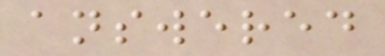answered
